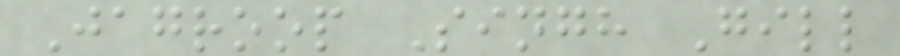Jagroop Singh Gill
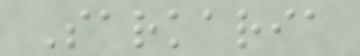Sarkaria
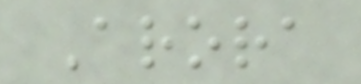Arora
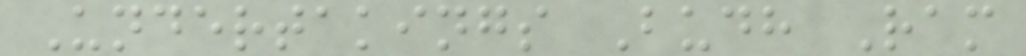Undertakings Budh Ram
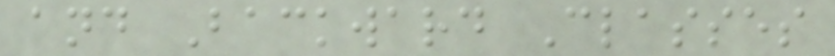and Backward Classes
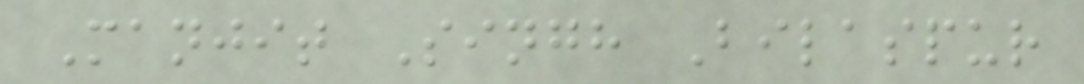Manjit Singh Bilaspur
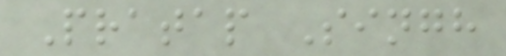Pratap Singh
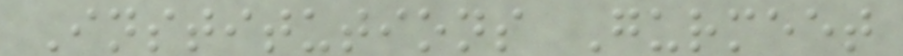Institutions Gurmeet
